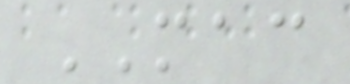MAC
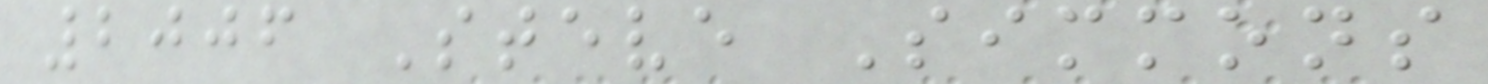2006 Steve Simmons
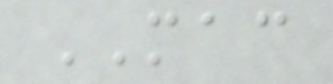MAC
